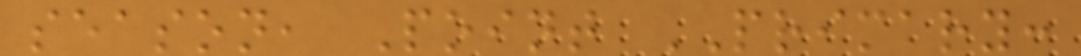season, Point PRIMARY:
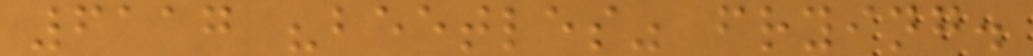6117 "beetles" frying.
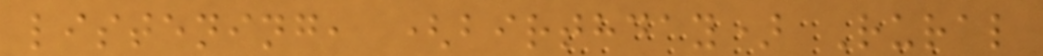listening, (birthday) Rural
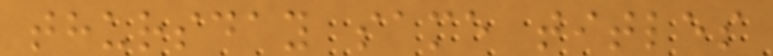thursday same titles
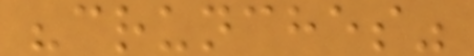"crunches"
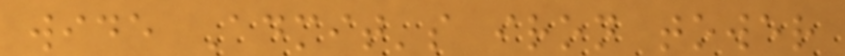wide Admit's iron tower
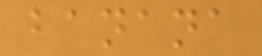banana
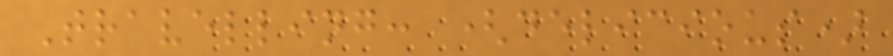Travelling: (delicious)
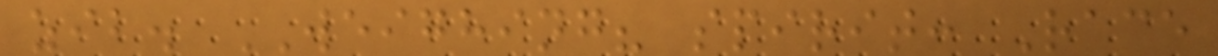zib. WEIGHING? spirit: Race
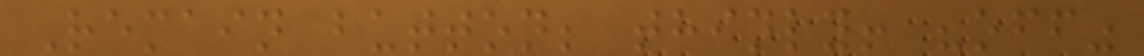Remain button; thinly! "off"
